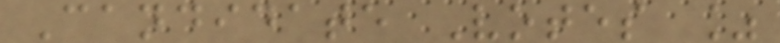Candidate Votes %
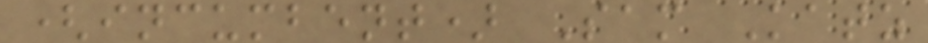(incumbent) Sam Katz
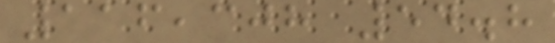116,308 54.8
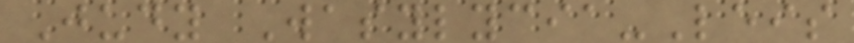Judy Wasylycia-Leis
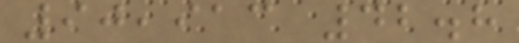90,913 42.8
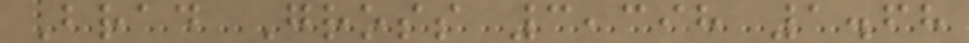Brad Gross 3,398 1.68
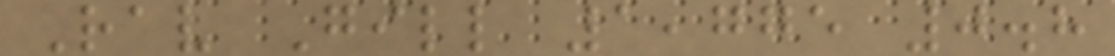Rav Gill 1,775 0.8
